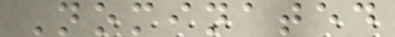Nominated
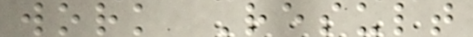work Result
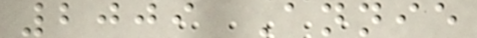2009 Annie
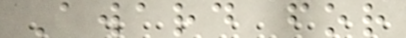Award for
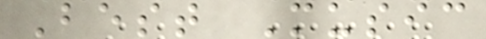Best Music
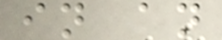in an
